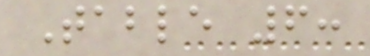Table 6:
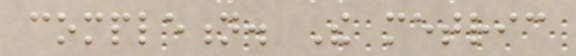completion. The metric
